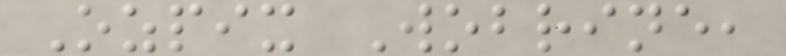Ozpix Wobrine,
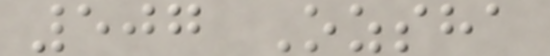507 Ozsha
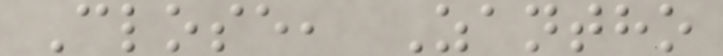Close, Zantho
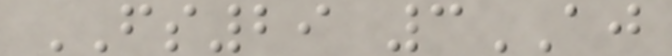FS29 3AJ
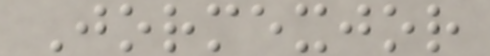Jormexjor
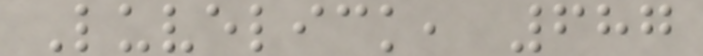Luvelick, 687
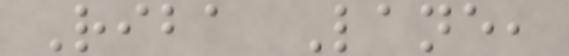Riba Lane,
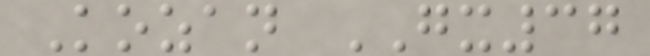Kozan GX37
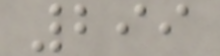299
